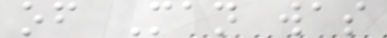of Man was
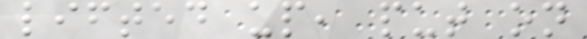lifted up, put on
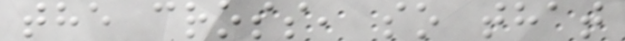the cross, so that
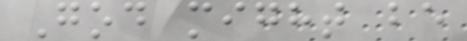God might be
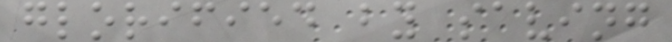glorified by saving
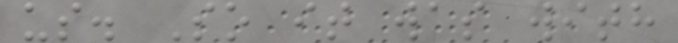us. So it was with
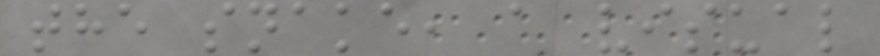the snake, a visual
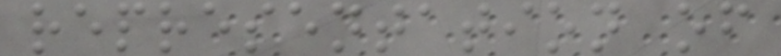representation of
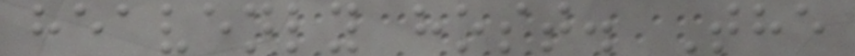heavenly host. The
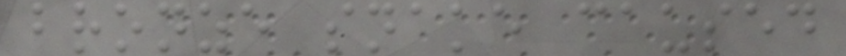bronze snake caused
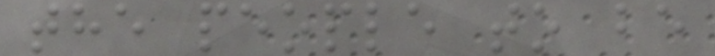the people to be
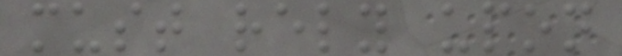must rely upon
